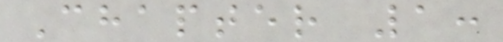Chapter 1:
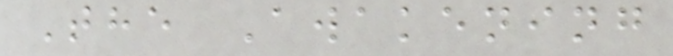The Awakening
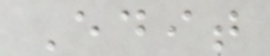Edit
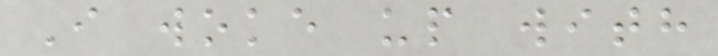I woke up with
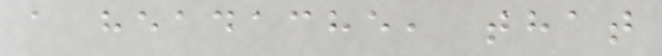a headache, that
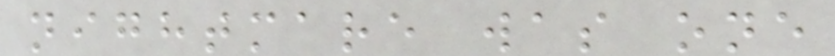nightmare was one
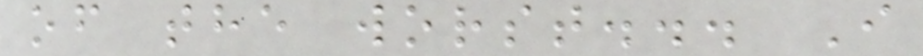of the worst... I
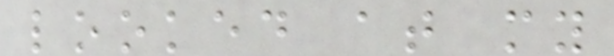looked at my
